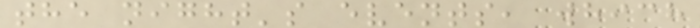the night's events, which
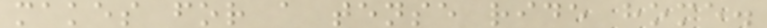makes for a tense ride home.
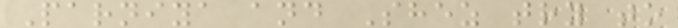Parniya and Shez try to
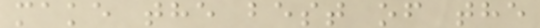make the best of the
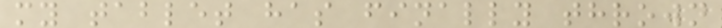my tablet has finally thrown
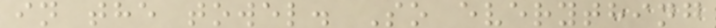in the towel. So everything
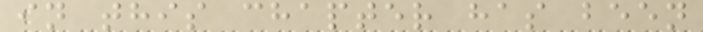in this chapter has been
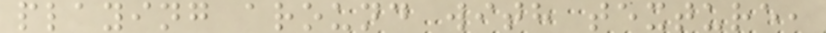playing around with texture,
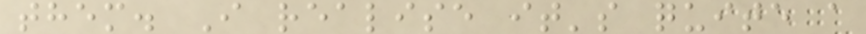them. I realise it's quite a
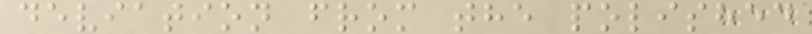deviation from the polished
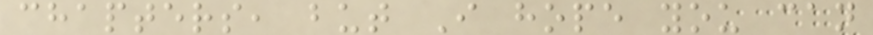chapters, but I hope you can
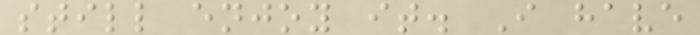still enjoy it. I have
